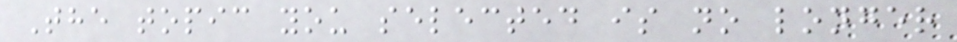The topic you selected is no longer
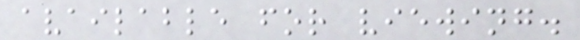available for viewing.
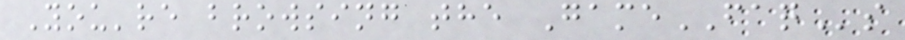You're browsing the GameFAQs
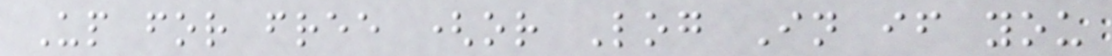Up for free (or Log In if you
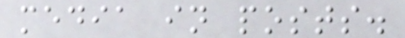media in posts.
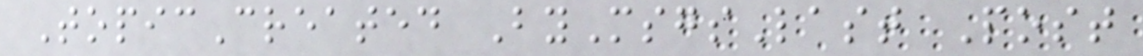TopicCreated ByMsgsLast Post
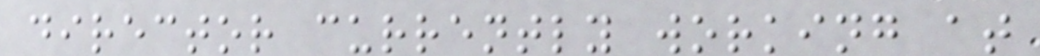director currently working at
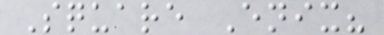Square Enix?
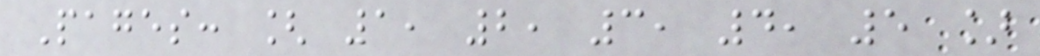Pages: [ 1, 2, 3, 4, 5 ]
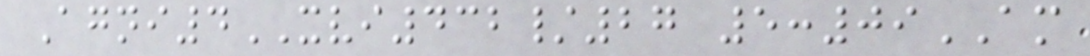Agni4XVI432/27 5:09AM
